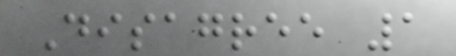Disagree 1
